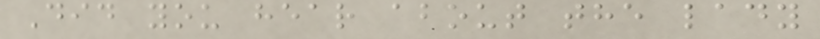Did you hear about the lady
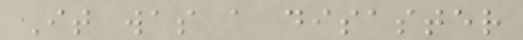It was a disaster
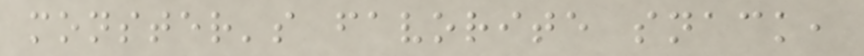monster's favorite snack,
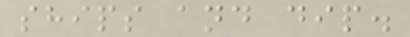ships and dip.
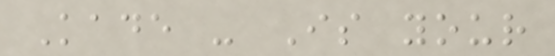Kade - Is your
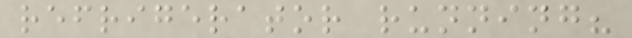refrigerator running?
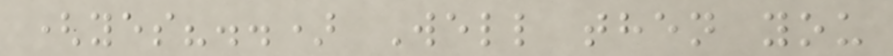(yes?..) Well then you
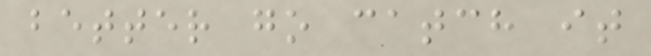better go catch it
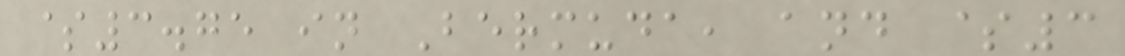$3.75 in Bermuda, and $3
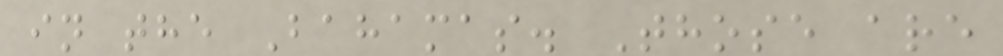in the Bahamas. Those are
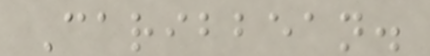Caribbean.
